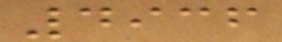4936
